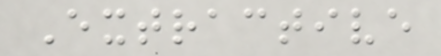Extractive
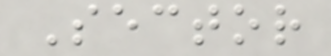Sector
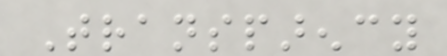Transparency
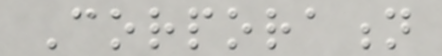Corporation
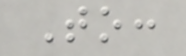To:
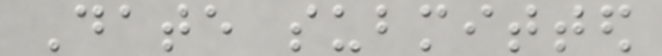Date submitted
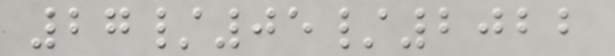27/05/2022
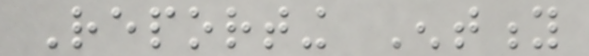Reporting Entity
